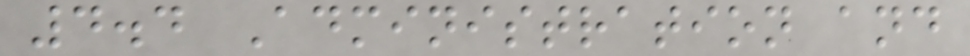4.4 Administration and
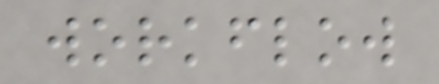workflow
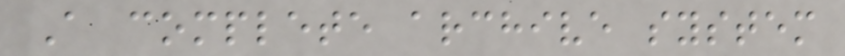A complete archive system
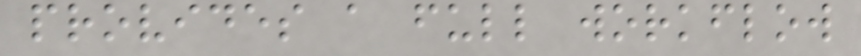provides a full workflow
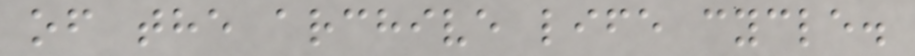of the archive life cycle.
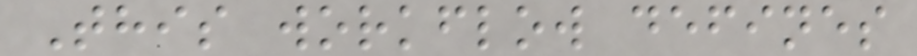This workflow defines
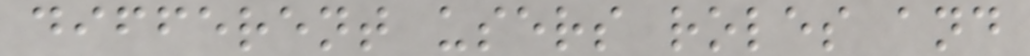different users roles and
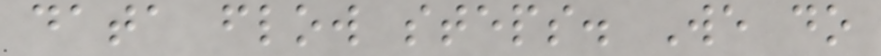data flow steps. We do
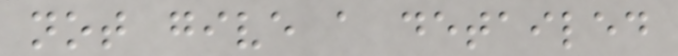not give a detailed
